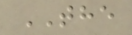THE
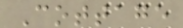Cottage
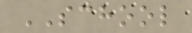SCHOOL
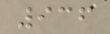936
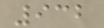932
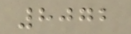8072
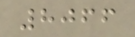8066
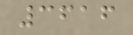3616
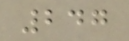247
